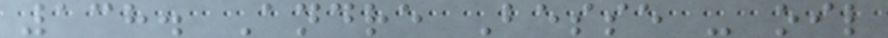138. Andre Besse - oil
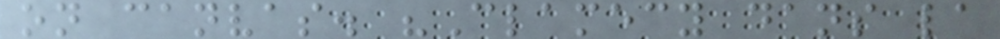on canvas. "Clamecy dans la
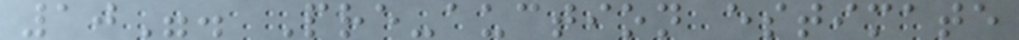10". Pre-auction estimate
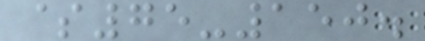$75-150.
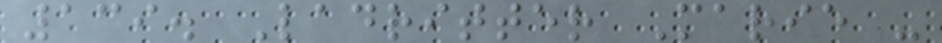139. Ladritter Marie -
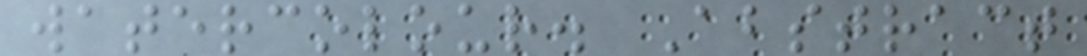watercolour. Abstract
